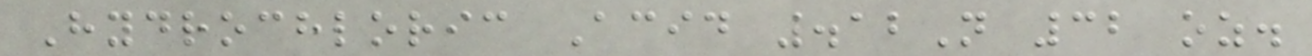Hydrochloric Acid .12N 32 oz.
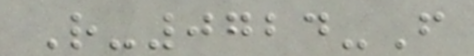R-0724-F
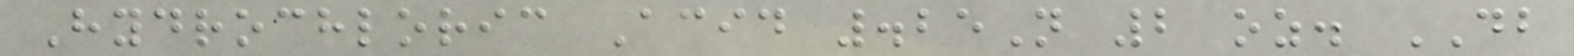Hydrochloric Acid .25N 2 oz. DB
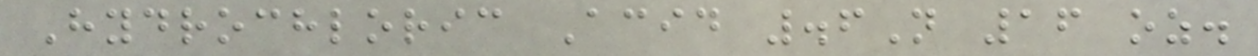Hydrochloric Acid .6N 16 oz.
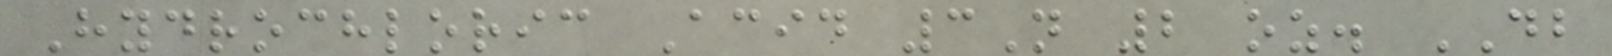Hydrochloric Acid 3N 2 oz. DB
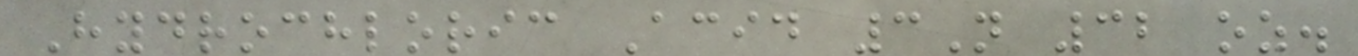Hydrochloric Acid 3N 32 oz.
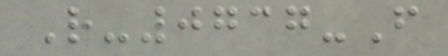R-0737-F
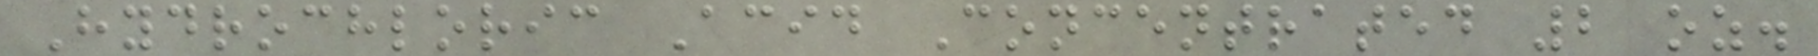Hydrochloric Acid Concentrated 2 oz.
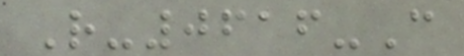R-0616-C
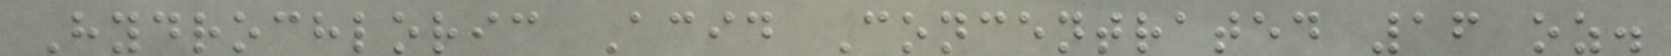Hydrochloric Acid Concentrated 16 oz.
